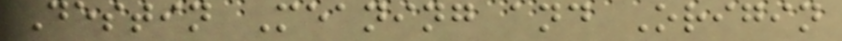Destin Meaning and Origin
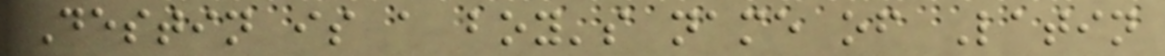Destin is a boy's name of Latin
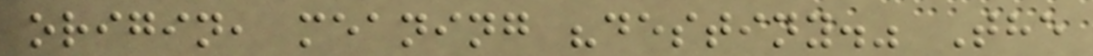origin, meaning "destiny." The
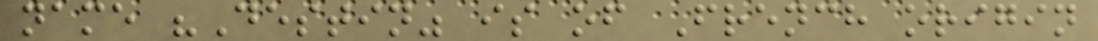name "Destin" is of French origin
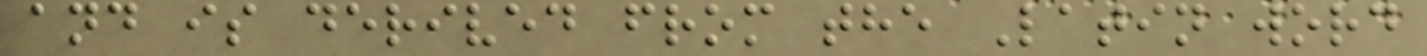and is derived from the Latin word
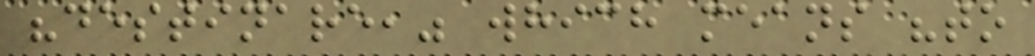"destinare," which means "to
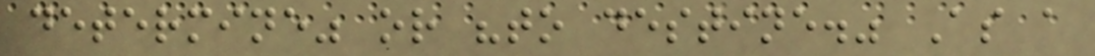determine" or "to destine." As a
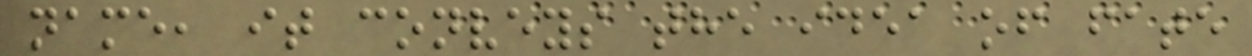name, it conveys the idea of fate
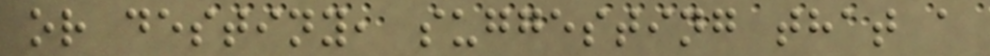or destiny, suggesting that a
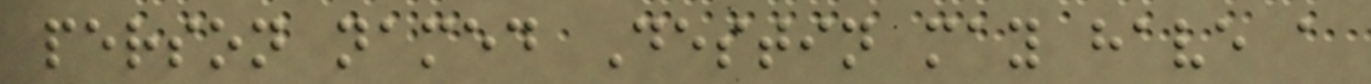person named Destin may have a
